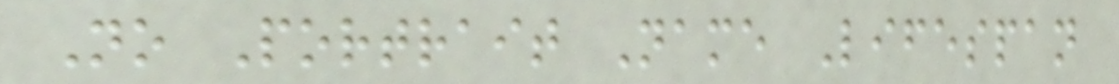No Portrait Name Lifespan
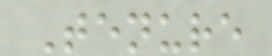Tenure
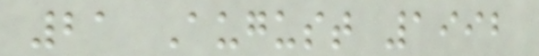21 August 1992
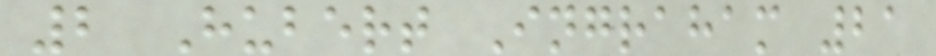2 Hubert Ingraham 21
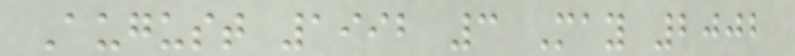August 1992 3 May 2002
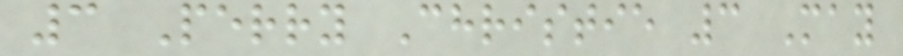3 Perry Christie 3 May
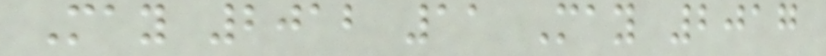May 2012 11 May 2017
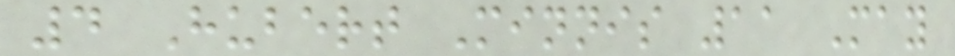4 Hubert Minnis 11 May
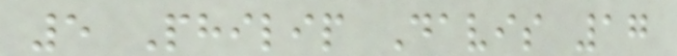5 Philip Davis 17
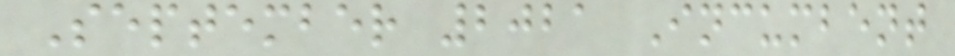September 2021 Incumbent
